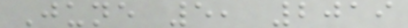June 5, 2019
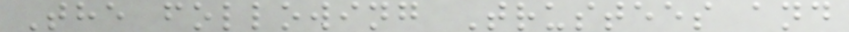The following Trustees and
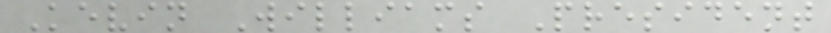Kevin Williams President
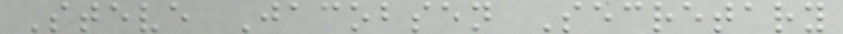Steve Jacobsen Secretary
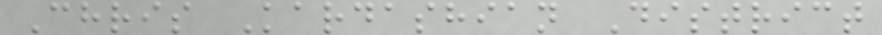Chris Kardashian District
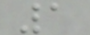1
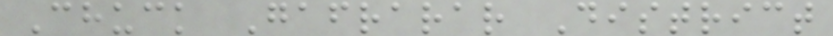Chuck Gafrarar District
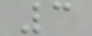3
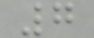7
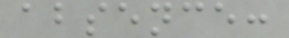absence:
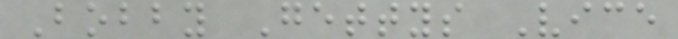Bobby Gettys Vice
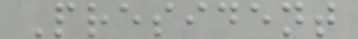President
